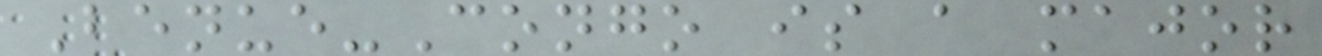Benue-Congo is a major
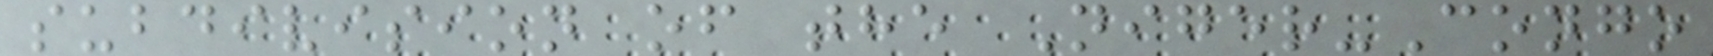subdivision of the Niger-Congo
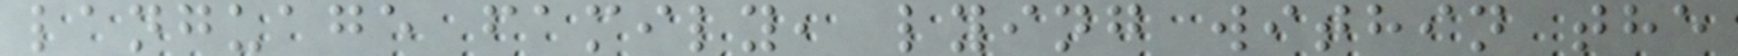language family, lying within the
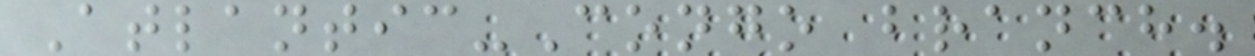Atlantic-Congo branch.
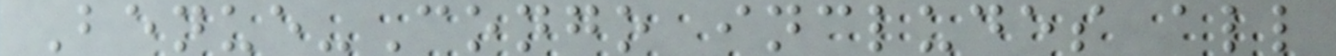Benue-Congo includes all
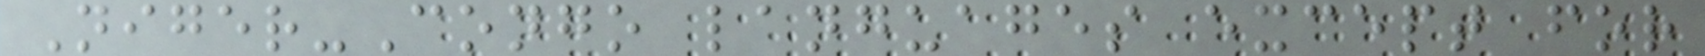Niger-Congo languages except for
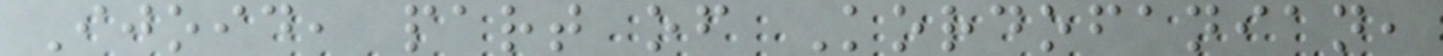Ijoid, part of Kordofanian,
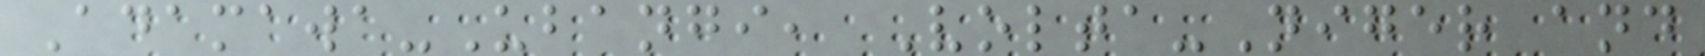Adamawa-Ubangi, Volta-Niger and
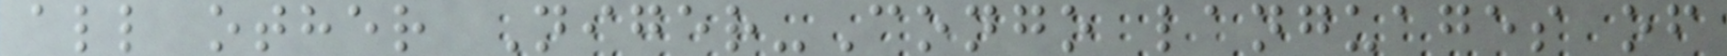all other Niger-Congo languages of
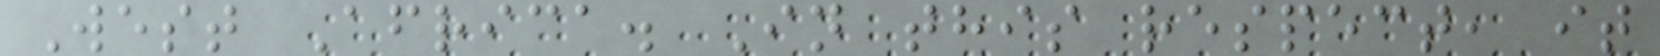West Africa. In this respect, it
